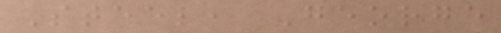Steel, George
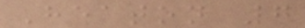Heaton 7
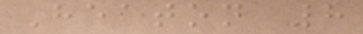Heaton 8
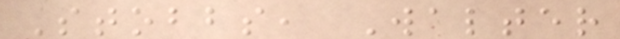Stobbs, Walter
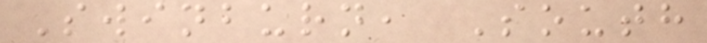Swinburn, South
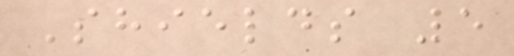Shields 5
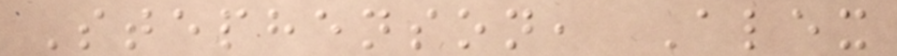Stephenson, Alex
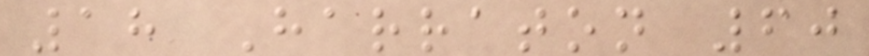18 Harraton 60
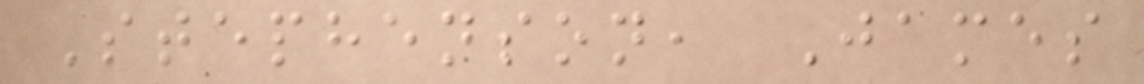Stephenson, James
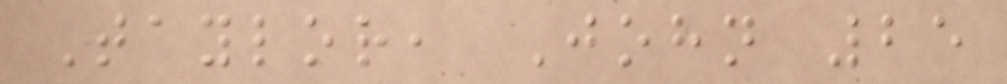Taylor, John 25
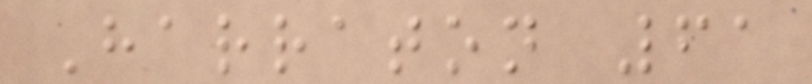Harraton 61
